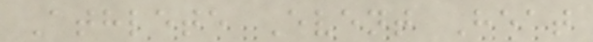Athlete Event Heat
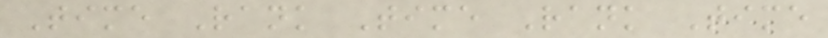Time Rank Time Rank Time
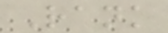Rank
